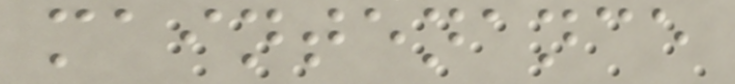maintenance
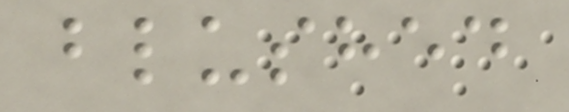blushed
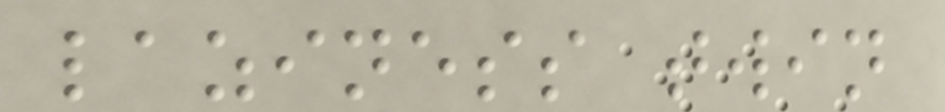laziness twin
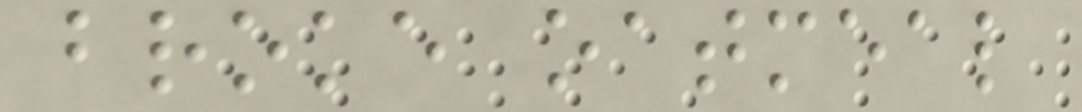broke oatmeal
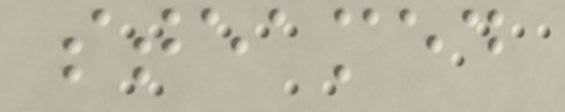steamed
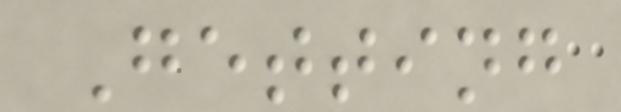Getting
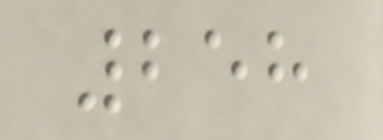258
